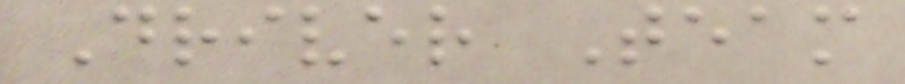Driver Team
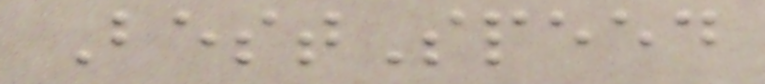BestSpeed
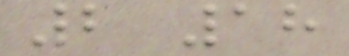2 18
